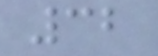32
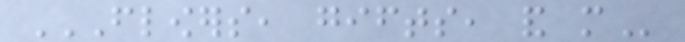FLOWERS, GIFTS, AND MORE
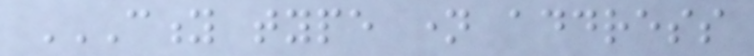CITY TYPE NAME ADDRESS
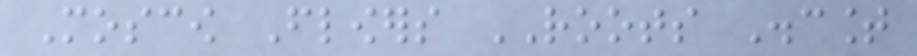Moscow Flowers ROOTS Discount
